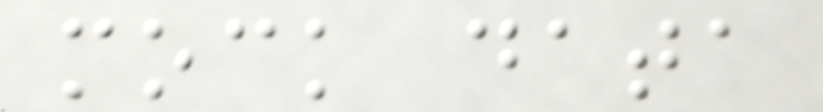mock data
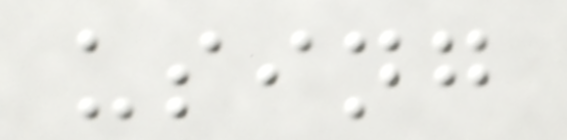using
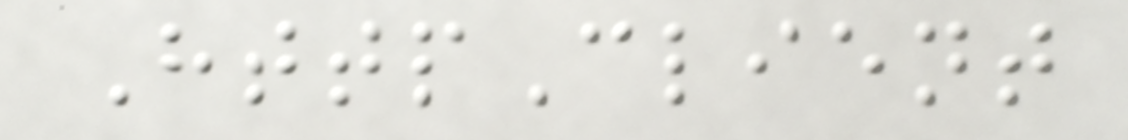HttpClient
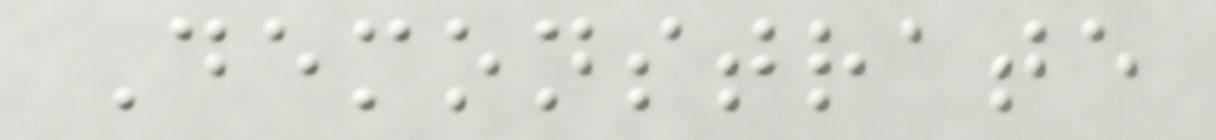Demonstrate
